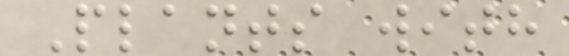Plants with
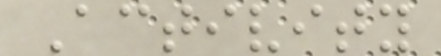Activity
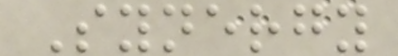Synergy
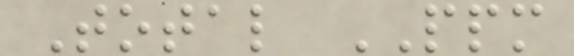Total PPM
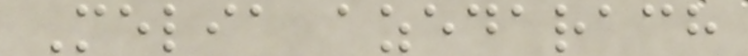Melia azedarach
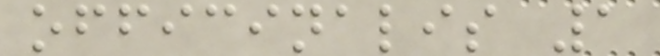officinalis 1
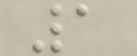1
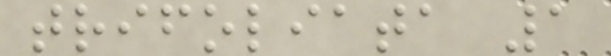trifoliata 1
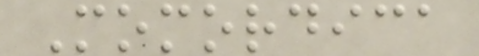Momordica
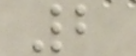2
